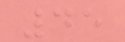45
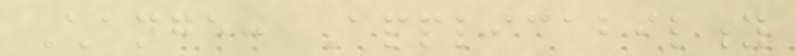Change: Applicability
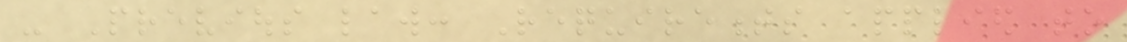- Previous law: Requirements applied to
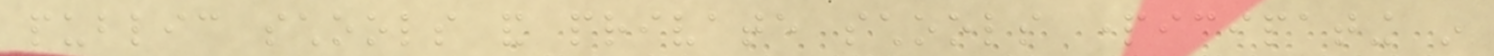public schools and private schools participating in
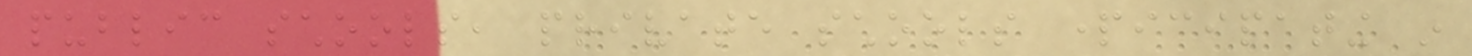public schools, private schools participating in
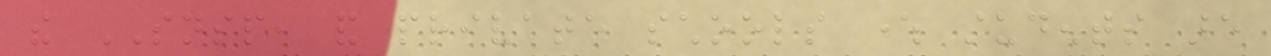the SNSP, and private schools where students are
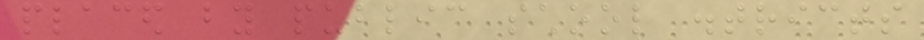placed by public school districts
